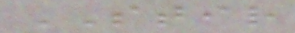STIR
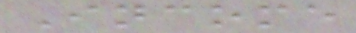Income
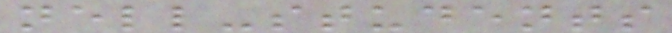nell-students
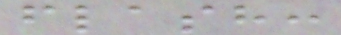flash:
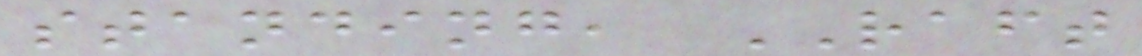standing, RAFT
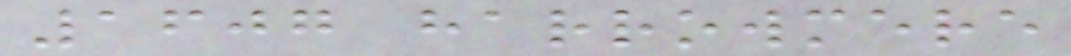1607 harrowmere
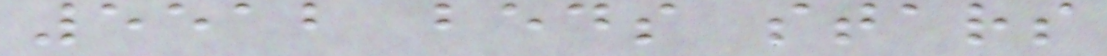5512 beds stars
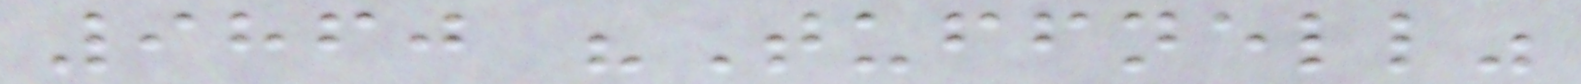9860 "Tuffnell"
